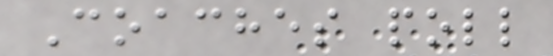Coaches poll
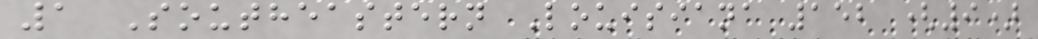1 Southeastern Louisiana 152 (9)
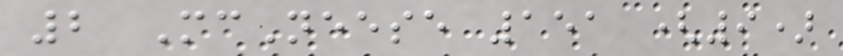2 McNeese 151 (9)
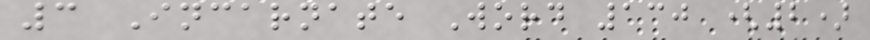3 Incarnate Word 130 (2)
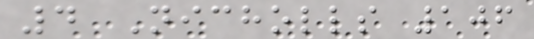4 Nicholls 106
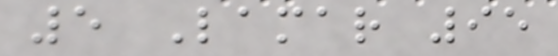5 Lamar 95
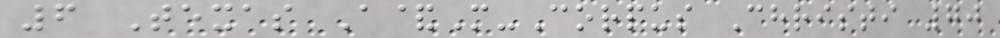6 Texas A&M-Corpus Christi 70
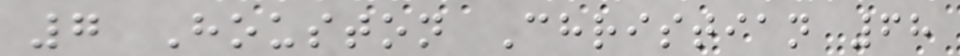7 Houston Christian 68
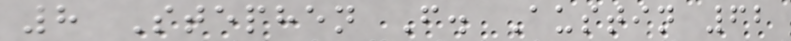8 Stephen F. Austin 62
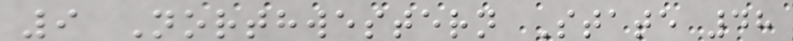9 Northwestern State 48
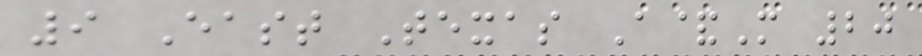9 East Texas A&M 20
